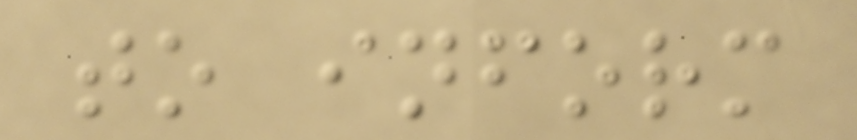to inform
